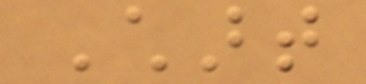Chart
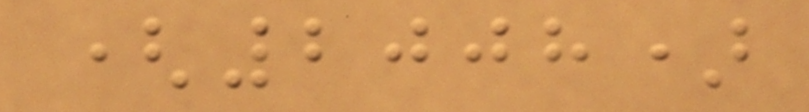(2008)
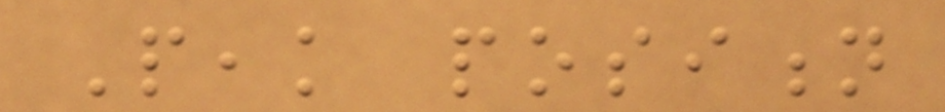Peak position
